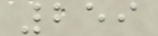259
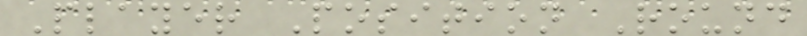Player Position Round
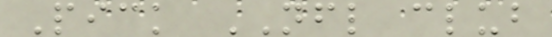Pick NFL club
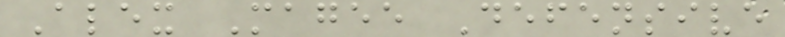Alex Magee Defensive
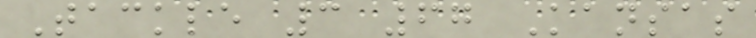Tackle 3 67 Kansas
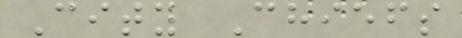City Chiefs
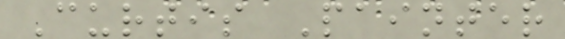Curtis Painter
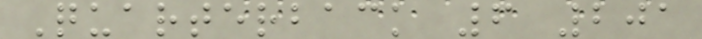Quarterback 6 201
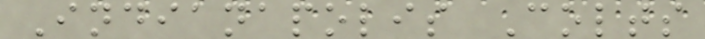Indianapolis Colts
